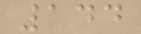144
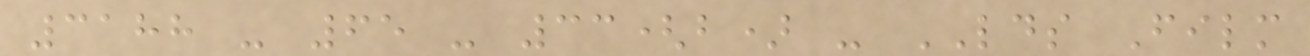3188 - 65 - 33(b) - LDS Film
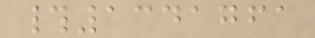#1341761
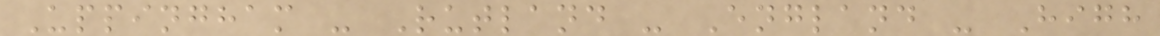Uppingham - Rutland - England - High
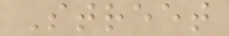Street
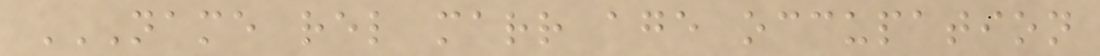NAME REL MARR AGE OCCUPATION
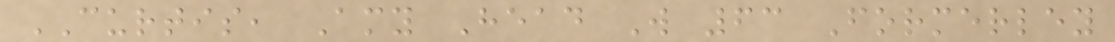CURTIS, Amy Head W 63 Formerley
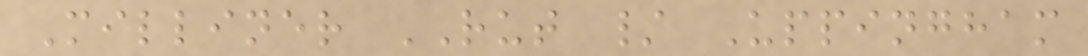Milliner RUT / Uppingham
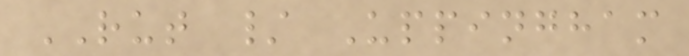RUT / Uppingham
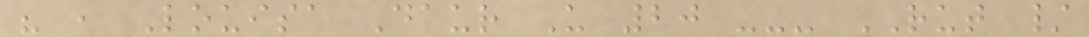" , Louisa Daur U 20 --- RUT /
